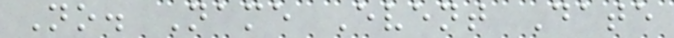No. Name Event Date
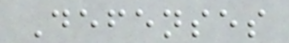Defenses
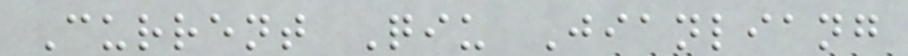Current Qiu Jianliang
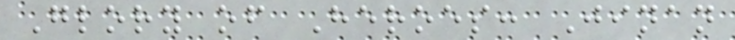Glory of Heroes: Jinan
